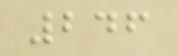246
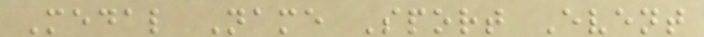Medal Name Sport Event
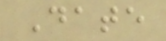Date
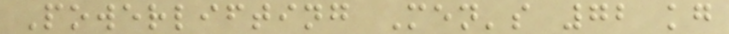Powerlifting Men's 72 kg
